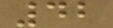42
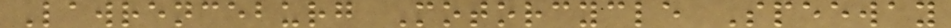Lawrenceburg Motorcycle Speeway
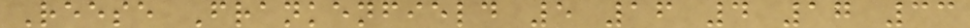Reese Frankenfield 5 16 4 17 33
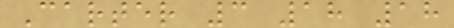Carter 3 18 18
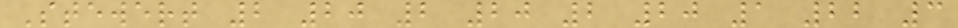Stewert 2 20 2 20 2 20 1 22 3
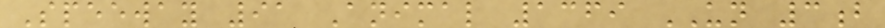Speeway 91 Animal 1369 UN 3b
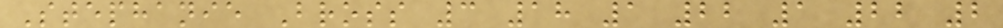Stephanie Bross 3 18 1 22 1 22 2
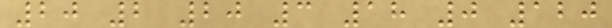20 2 20 3 18 0 120
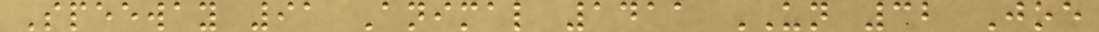Speeway 91 Animal 1411 UN 32 Joe
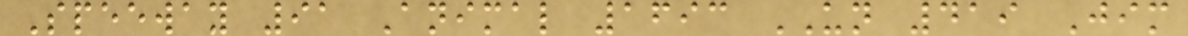Speeway 91 Animal 1693 UN 419 Jim
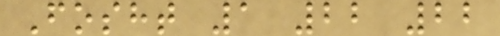Fosht 1 22 22
